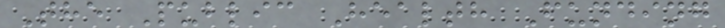The Public Health Funding
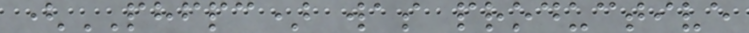(PHFPC) was productive
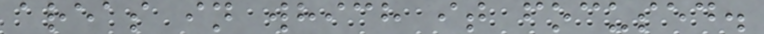areas in which it focused.
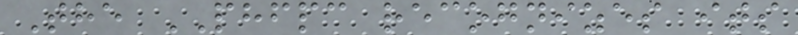The PHFPC recognizes its
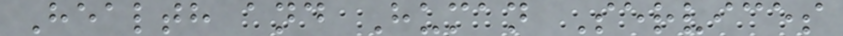Health and Human Services
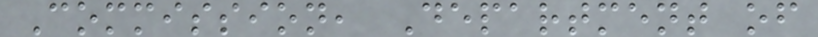Commission, Department of
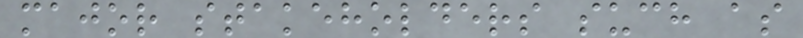major stakeholders such as
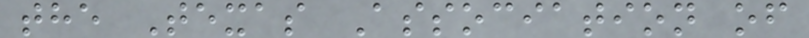the Texas Association of
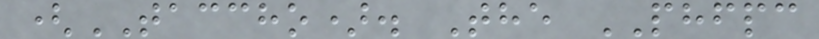(TACCHO). The PHFPC
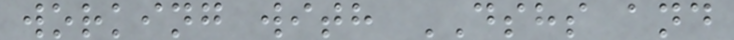working with DSHS and
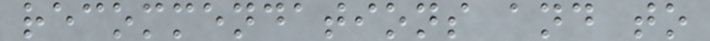recommendations and to
